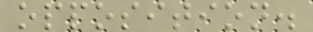opposition.
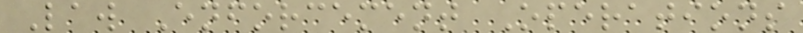Law Enforcement Operations
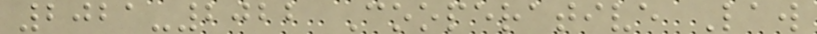2021-2022 Cooperative Law
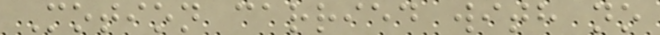Motion carried with no
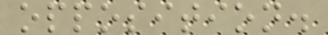opposition.
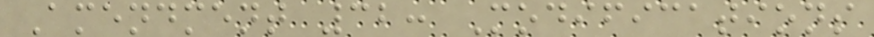Amendment 32: Modifications
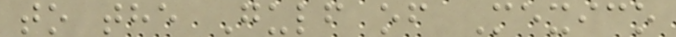to the Gulf of Mexico
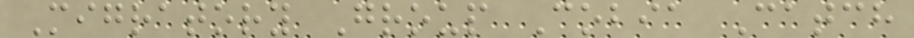Migratory Group Cobia Catch
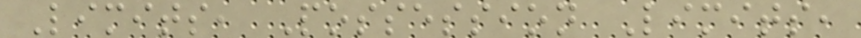Limits, Possession Limits,
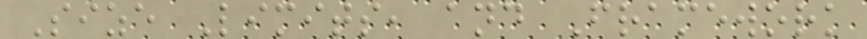Size Limits, and Framework
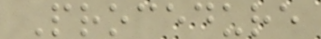Procedure
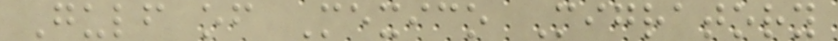Gulf of Mexico Migratory
